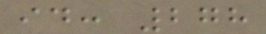id: 278
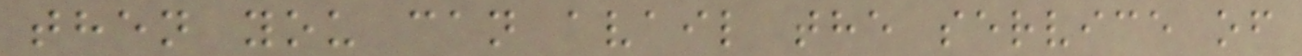then you can avail the service of
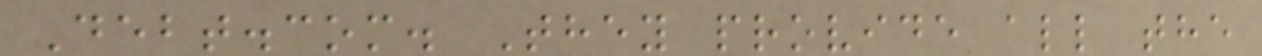Debt.com. They provide all the
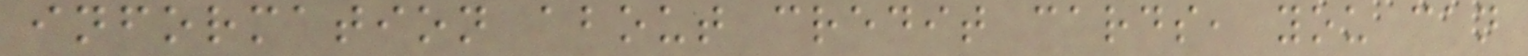information about credit cards, you can
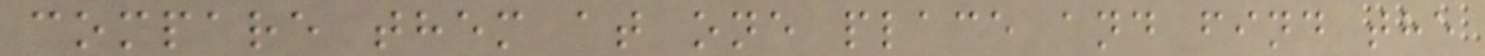compare them at one place and find the
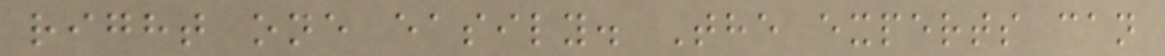right one easily. The experts can
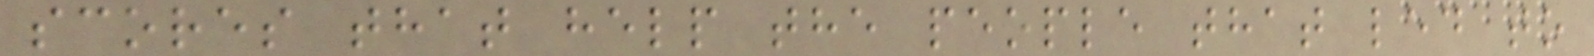scores that help the people that led to
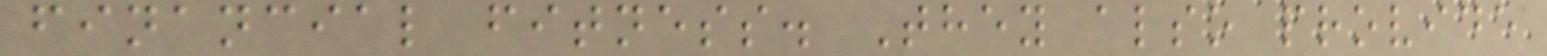financial fitness. They also provide
